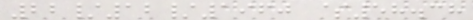22/12/1960 $58.38
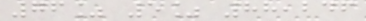76% 5% 88,246
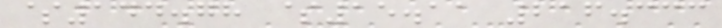$144.78 $15.11 216.333
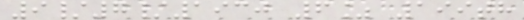9/7/1930 6% 199th
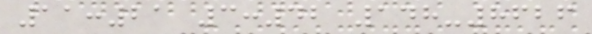11:21 3:42 148-8626
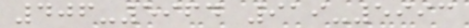406-5964 919-5993
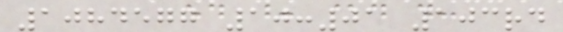1084577 10:01 103rd
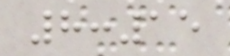8:15
